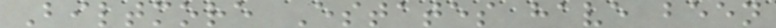Biltmore Estates have been
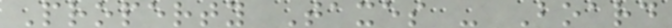Property Taxes - Board
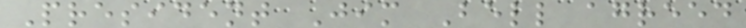President Jim Bell agreed
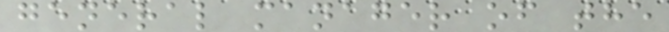general manager of the
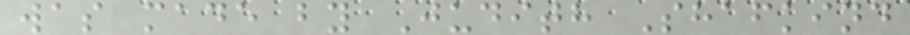was made by Judith Shafkind
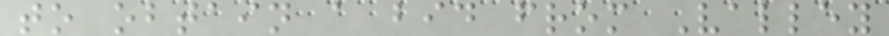to obtain a bid from Valley
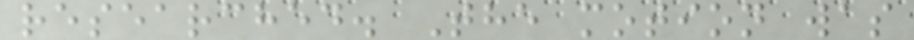researched. The motion was
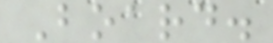Board.
